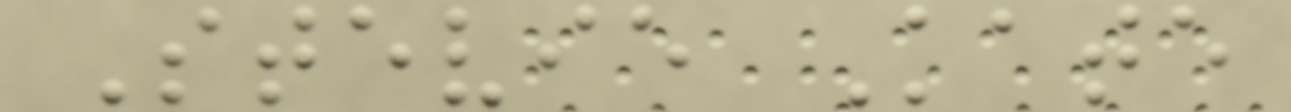Stevie Kate
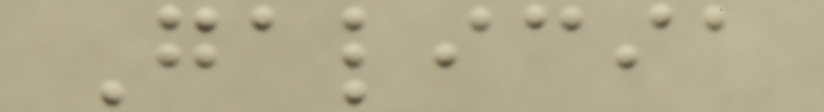Galicia
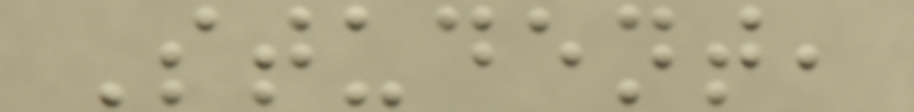Student,
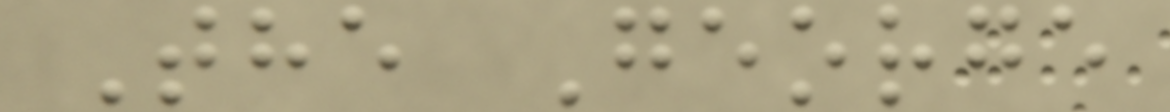The George
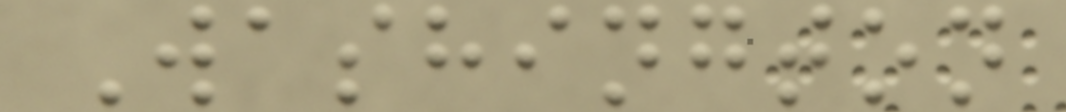Washington
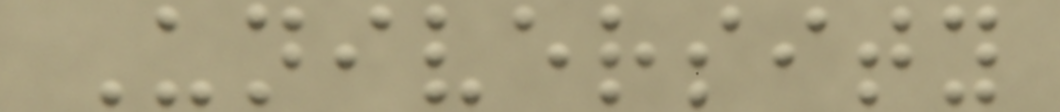University
